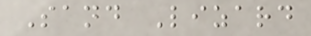Sand Lizard
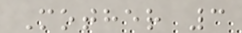Mother 3
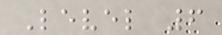Level 6
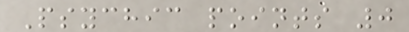Psychic points 0
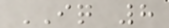IQ 8
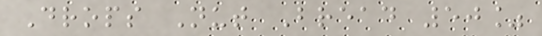Drops Nut Bread 50%
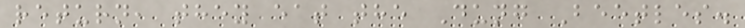return, they eat the Dung Beetles.
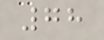78
